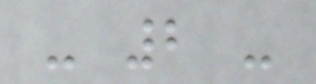- 2 -
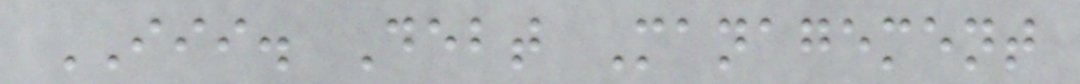III. Debt Management
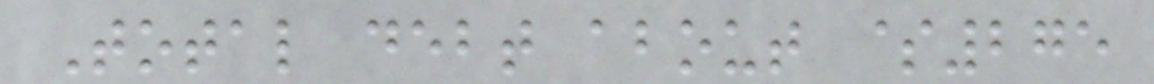Total debt about $275
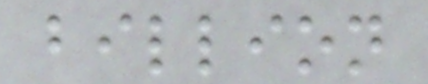billion
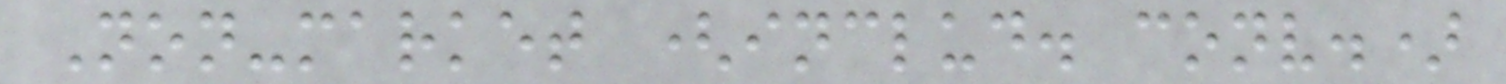Non-market (includ. conv.)
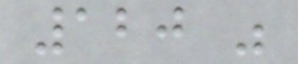120 "
